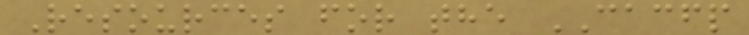Resources for the CACFP
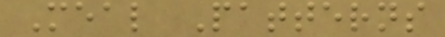Meal Patterns
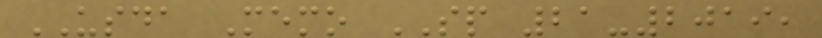USDA Memo SP 21-2019,
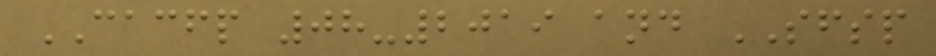CACFP 08-2019 and SFSP
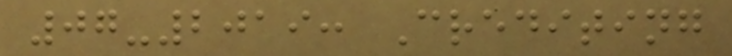07-2019: Crediting
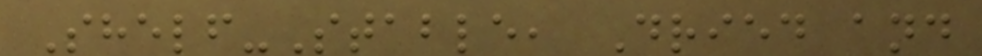Shelf-Stable, Dried and
